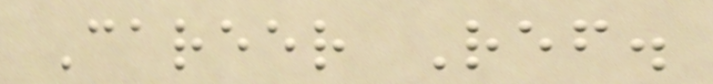Career Ref.
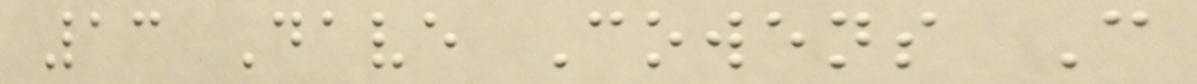13 Dave Cowens C
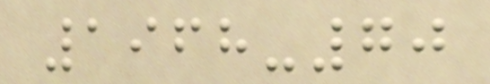1968-70
